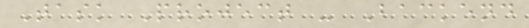Task Project - Backend
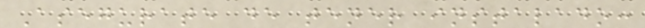Asegurate de tener instalado:
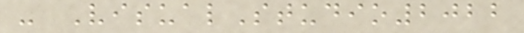- VisualStudio2022
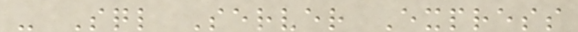- Sql Server Express
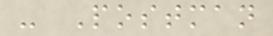- Postman
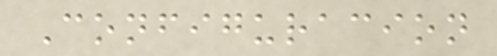Configuracion
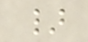}
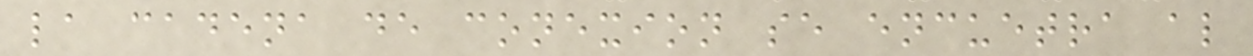la cadena de conexion se encuetra al
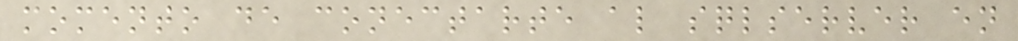momento de conectarte al sqlserver en
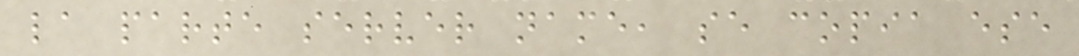la parte server name, se copia ese
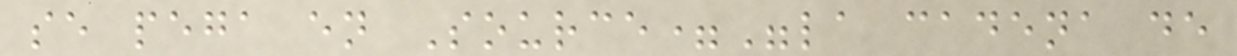se pega en Source="la cadena de
